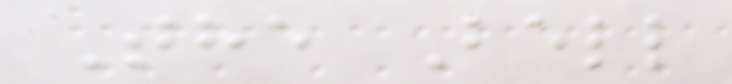The Bell
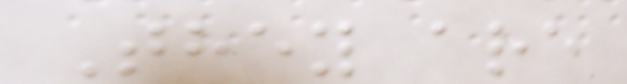They are
